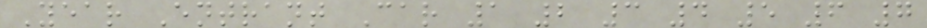Year Entrant Car 1 2 3 4 5 6 7
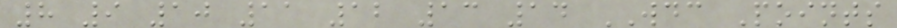8 9 10 11 12 13 14 WDC Points
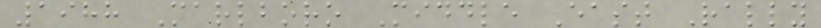1988 Marlboro Middle East Rally
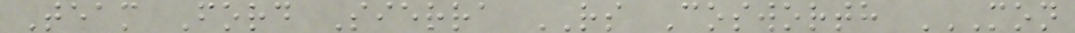Team Ford Sierra RS Cosworth MON
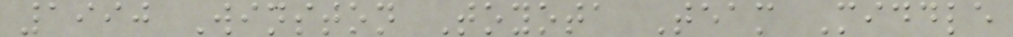1990 Winston Toyota Team Middle
